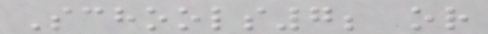Schools7; or
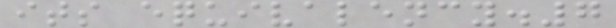its equivalency.7
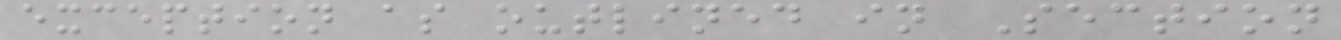exception as outlined in Section
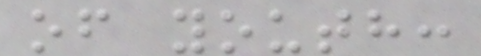of youth:
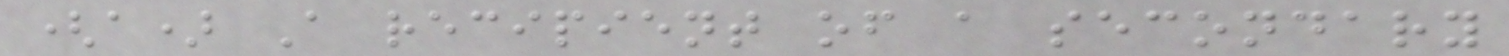(a) A recipient of a secondary
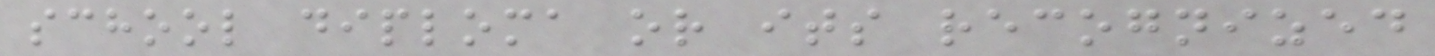school diploma or its recognized
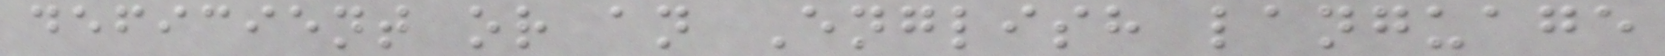deficient or an English language
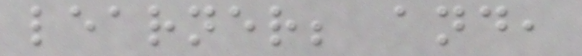learner; and,
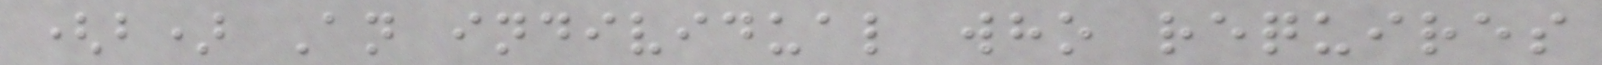(b) An individual who requires
